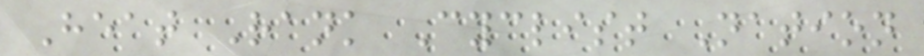Heat Rank Cyclist Nation
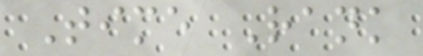Time Rank
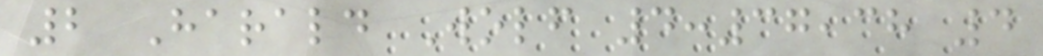2 Harald Wolf 4:37,38 4
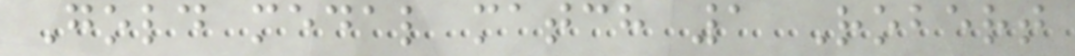Gold medal match 1 Robert
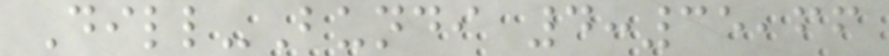Dill-Bundi 4:35,66
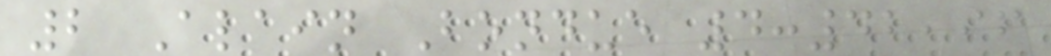2 Alain Bondue 4:42,96
